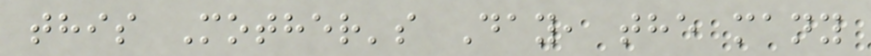this Mother's Day, the many
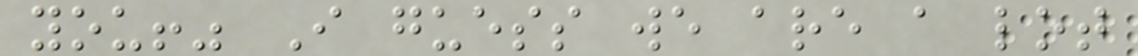you!" I guess we are a lot
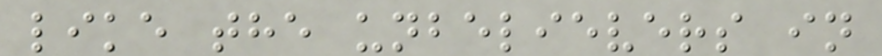like the unbelievers in
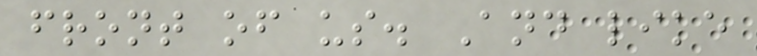front of us. And like
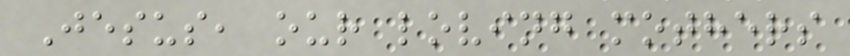Jesus, our loving mothers
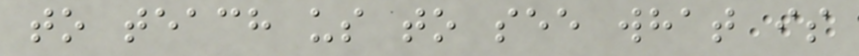to teach us to see what is
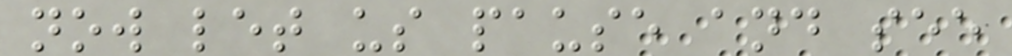now let us pause and see
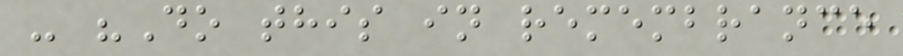- "Do this in remembrance
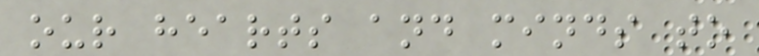our hearts and minds to
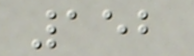152
